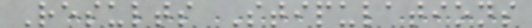Results Stipulations
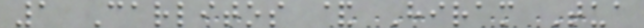1 Carlitos & Hiram Tua
